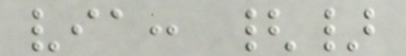via: {}
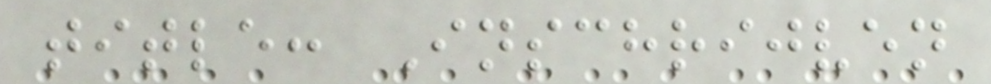title: Inschrijven
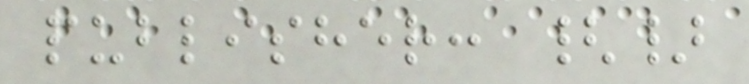publisher: {}
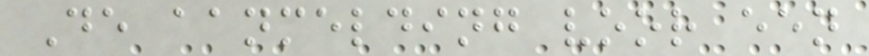De aanmelding voor een
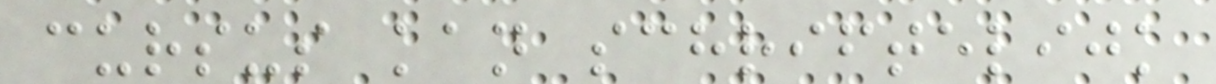cursus kan schriftelijk
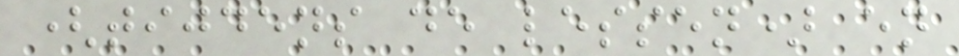(tijdens de lessen) en
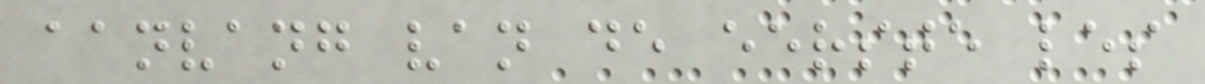aanvang van de eerste les
